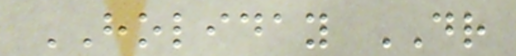HOLIDAY DR
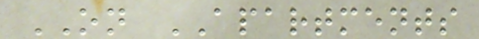ON APARTMENTS
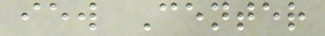iew Center
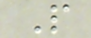P
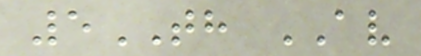5TH AV
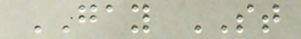GAY ST
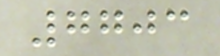7703
